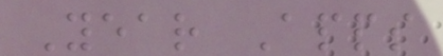Year Apps
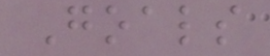Goals
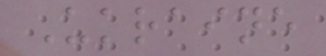Ukraine
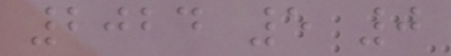2024 5 0
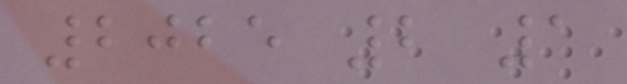2025 2 1
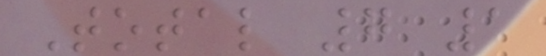Total 7 1
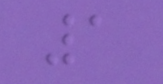1
